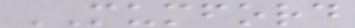MUMFORD
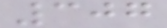307
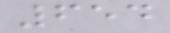654
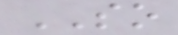SO
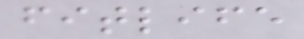fitlife
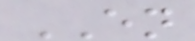EN
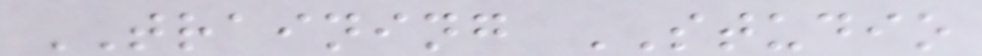TRAINING STUDIO
